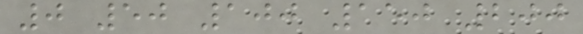0 50 100 150 200
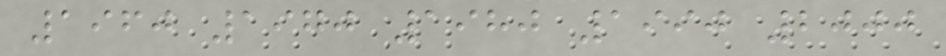1960 1970 1980 1990 2000
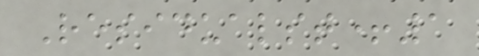Residualst+1
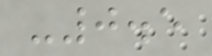-0.5
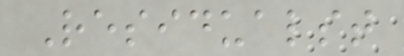Residualst
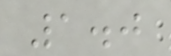1.0
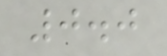0.0
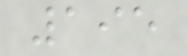195
